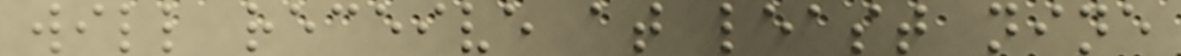will receive at least nine
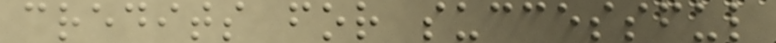credits for successful
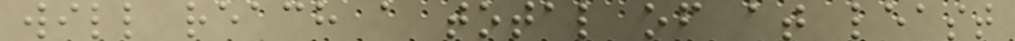will reach a total of at least
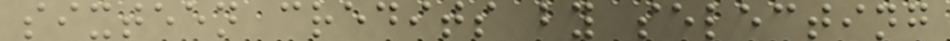sixteen credits by selecting
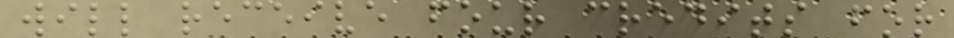will receive four credits for
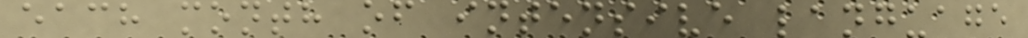each month of intensive language
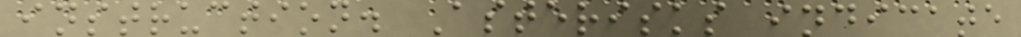instruction. Asterisks indicate
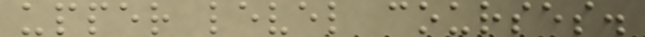upper level courses.
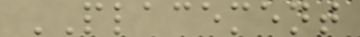PLACEMENT
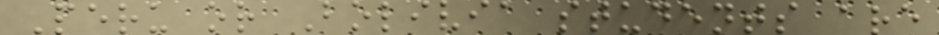Peru or Bolivia students are
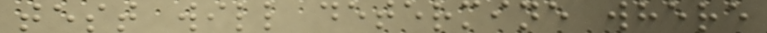test will determine where
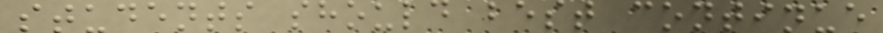students should best continue
